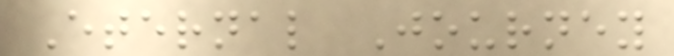Eternal Journey
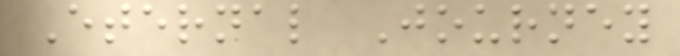Eternal Journey
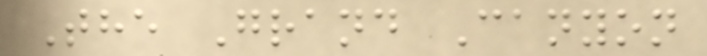The Grand Canyon
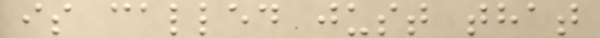is called just that
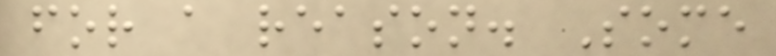for a reason. Some
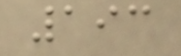193
